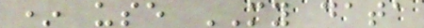* use MY data
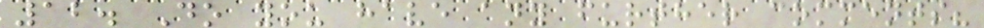12. Do you have any further comments?
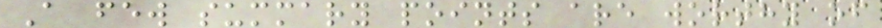A few summary points are worthy of
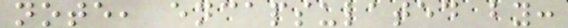note, encapsulated by:
